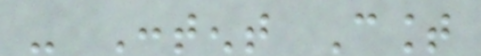- Content Count
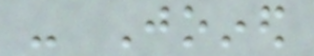- Joined
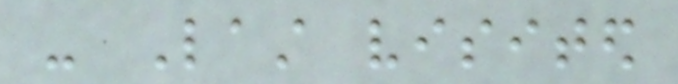- Last visited
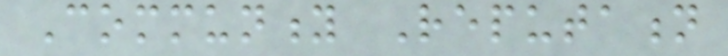Community Reputation
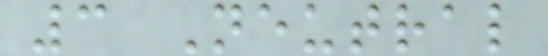3 Neutral
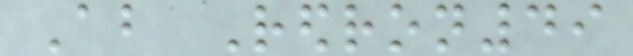About Redron49
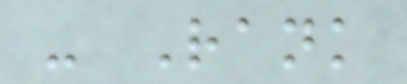- Rank
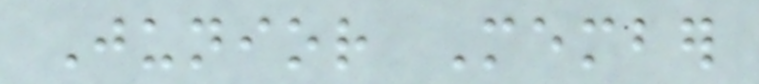Junior Member
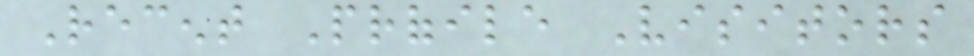Recent Profile Visitors
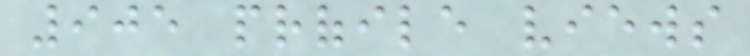905 profile views
